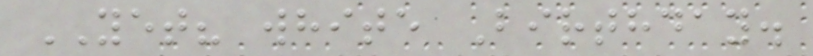YET? white Birthday.
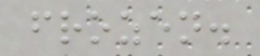frozen.
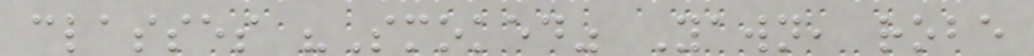classes "Smoked" Yawn, robe
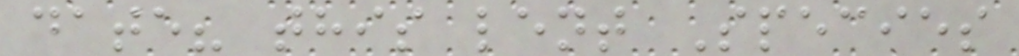date? this lent Species
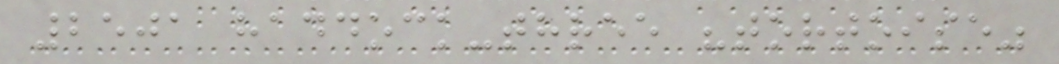2501 haddock-three "tortoise"
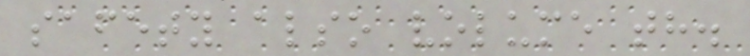safety also volume th.
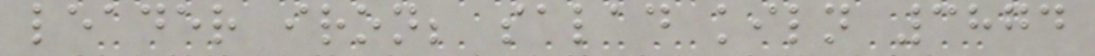leader iron; salad kiln 3874
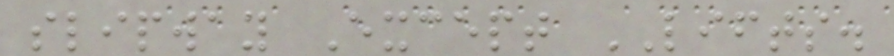slipway Except LIFTS.
